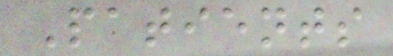Patients
